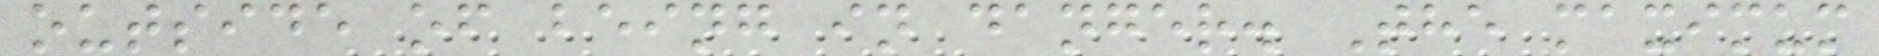outside of being in danger. The maximum
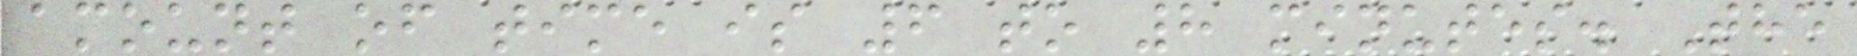amount of time is 6 to 8 minutes. The
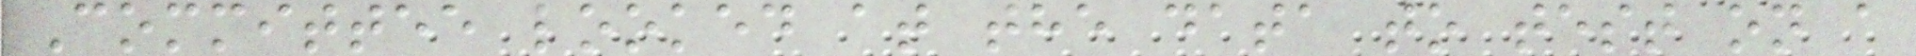Committee looked at the data to test on a
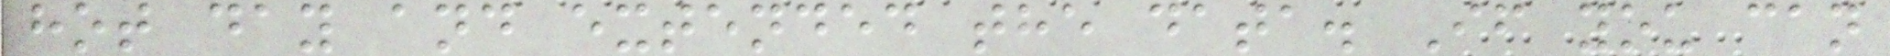hot day and extended the data. If you can
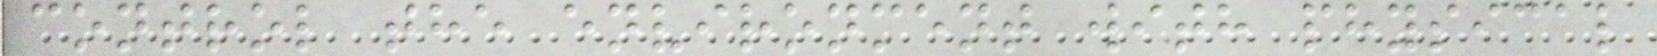control the environment with physical
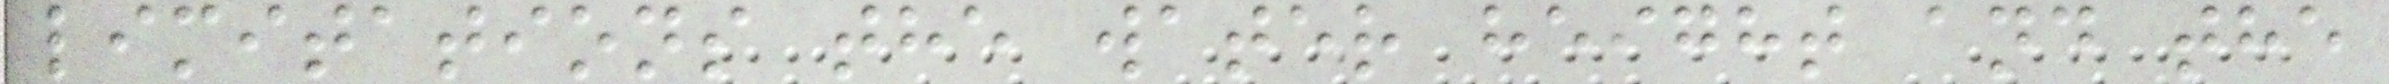limitations the water height and the
